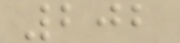202
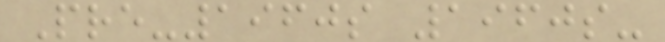Pre-1960s 1960s-
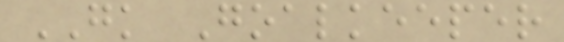GK Goalkeeper
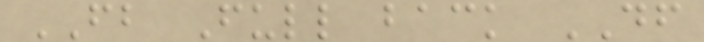FB Full back DF
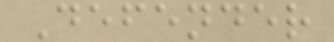Defender
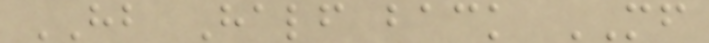HB Half back MF
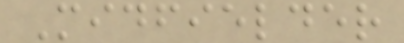Midfielder
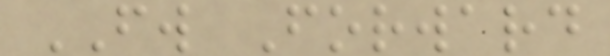FW Forward
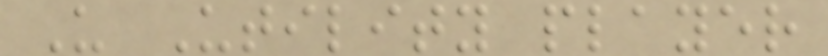U Utility player
